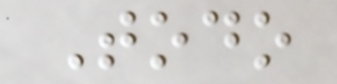Todo
